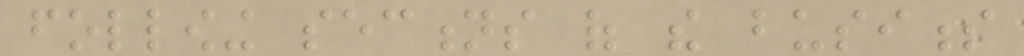following sections of the business
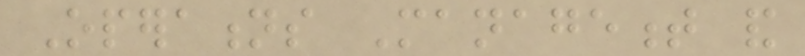Operations Management and
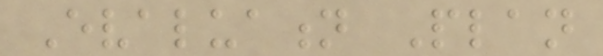Evaluation Plan
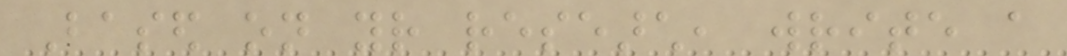Based on your research, write a
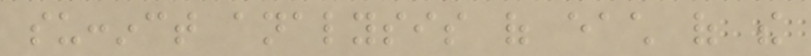succinct analysis of each of the
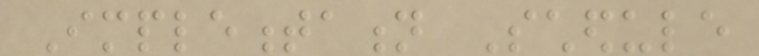Implementation Schedule
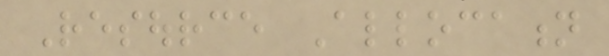Resource Allocation
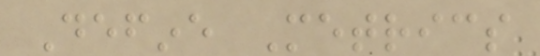Define Metrics
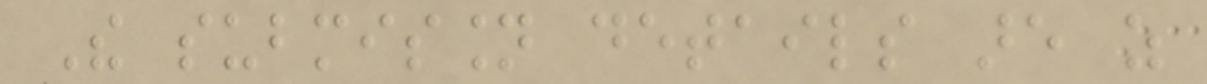The submission details are as
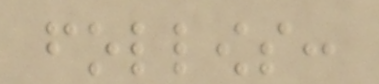follows:
